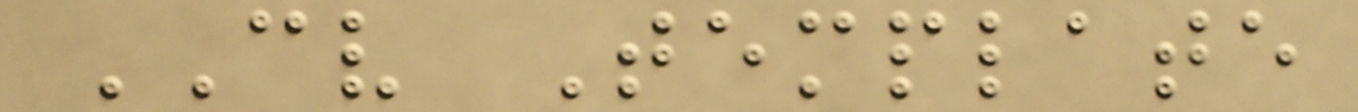CV Template
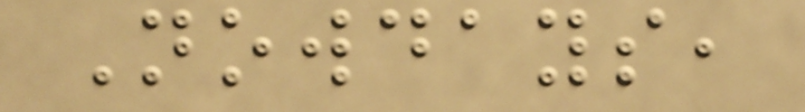Nowdays,
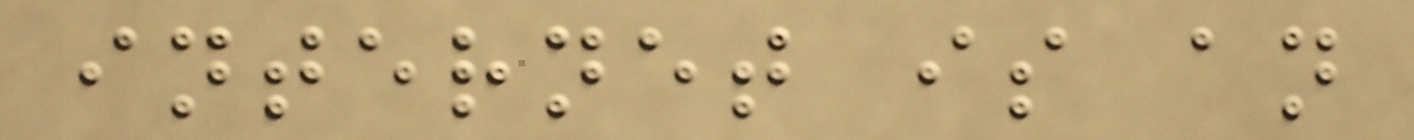internet is an
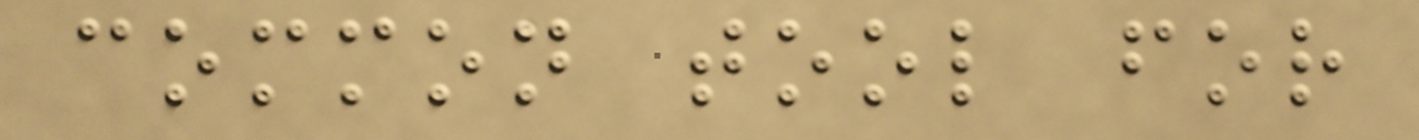common tool for
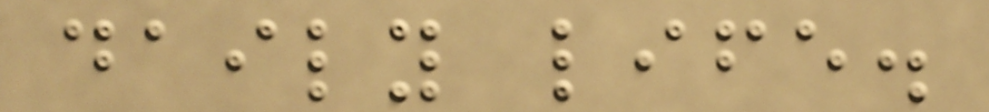daily life.
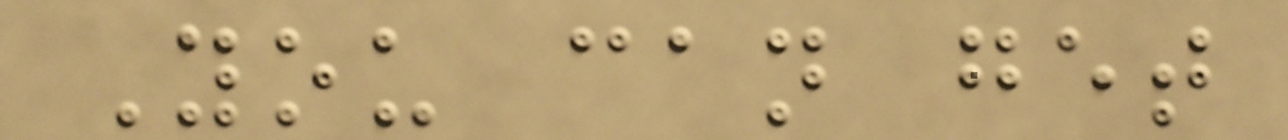You can get
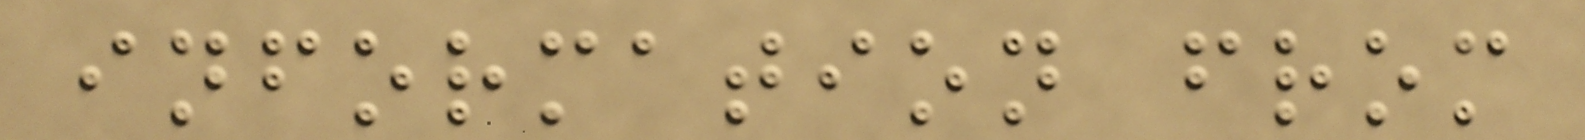information from
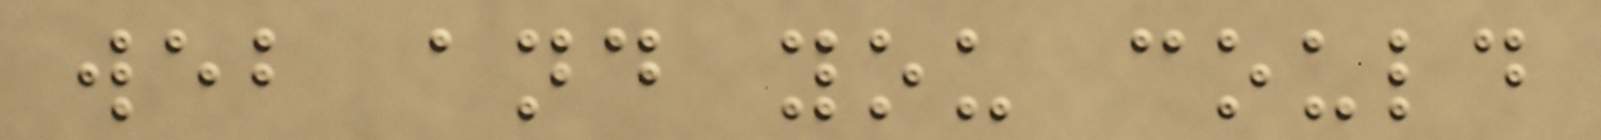web and you could
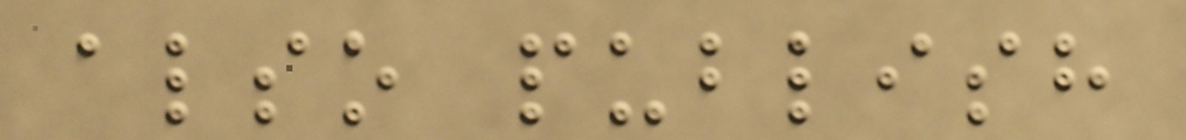also publish
